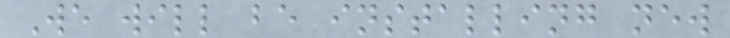We will be installing new
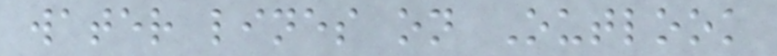water lines on Outlook
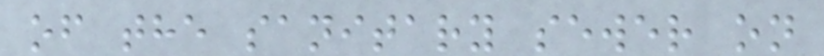of the sanitary sewer on
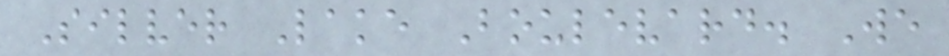Silver Lake Boulevard. We
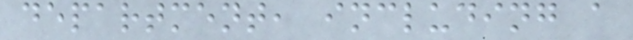department, including a
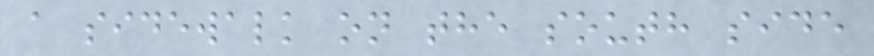a sidewalk on the south side
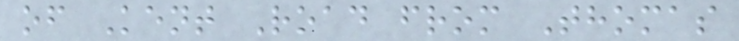of Kent Road from Thomas
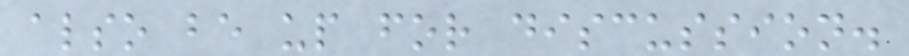also be up for discussion.
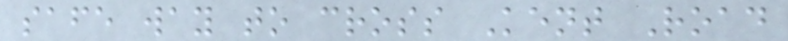safe way to cross Kent Road
